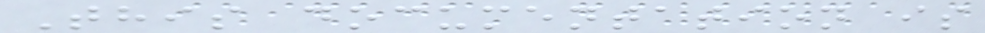This documentation is
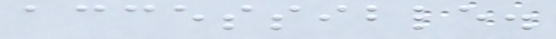accessible.
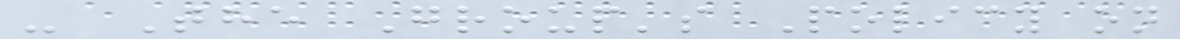- The Group's Policy on
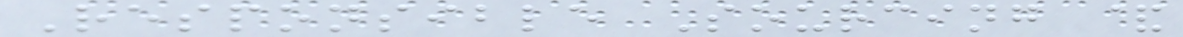Responsible Sourcing &
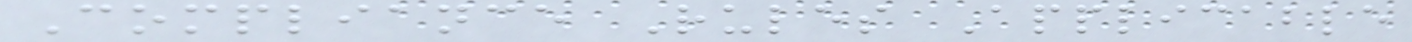Compliance Rules Applicable
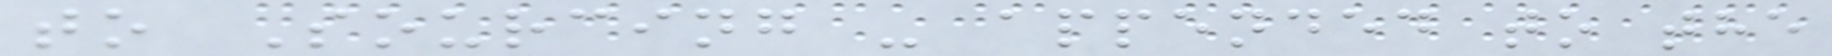to Sourcing - appended to the
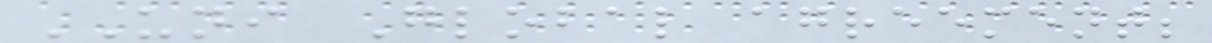UNI Global agreement;
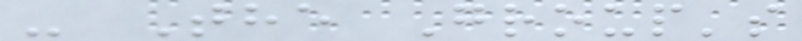- The Group's
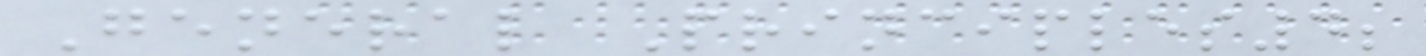General Principles4;
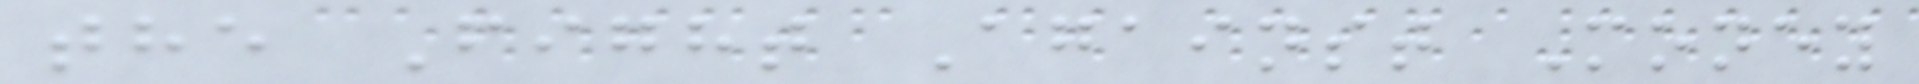the Fight Against Money
